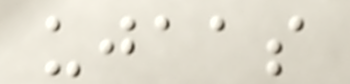ujaas
